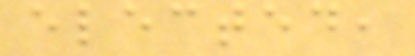elected,
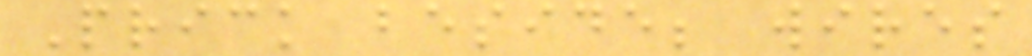Prick beside; wires
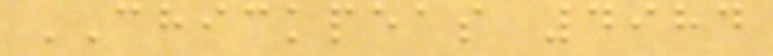CHICKPEAS 4984
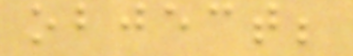object;
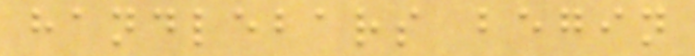handlebars begin
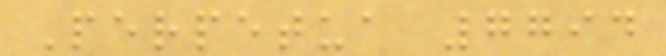Perpetua 7794
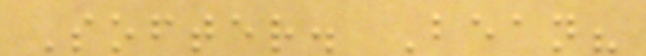Softer. Bean?
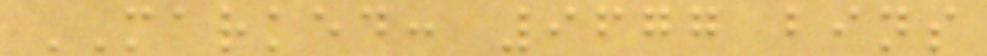MARKED: 9677 bins
